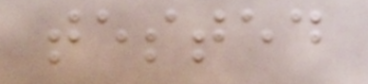tested
